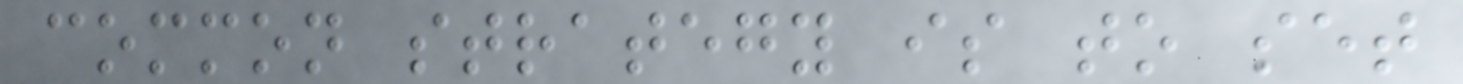common strategy is to set
